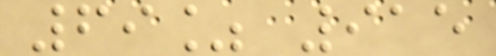69% 915
